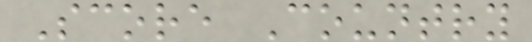Score Country
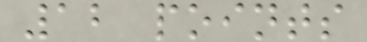12 points
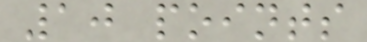10 points
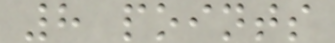8 points
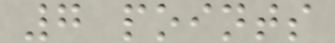7 points
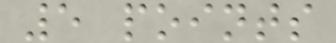5 points
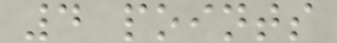4 points
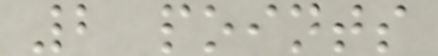2 points
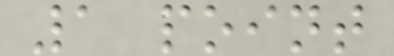1 point
